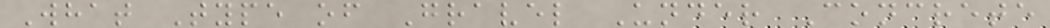What Type of Gravel Under Concrete
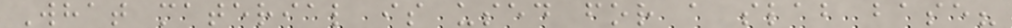What material is used for a slab base?
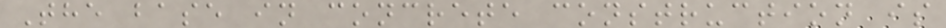The base in concrete construction is
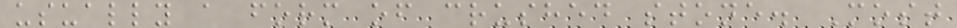usually a form of crushed stone. Most
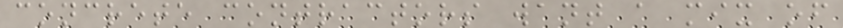concrete contractors want a mix of
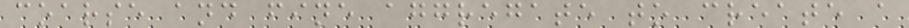coarse and fine aggregate to create a
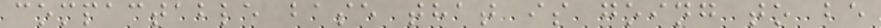compactable base that is going to be
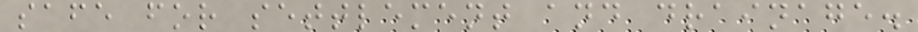safe for settlement and drainage.
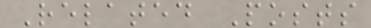Related Posts
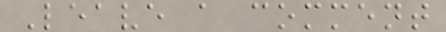Leave a comment
